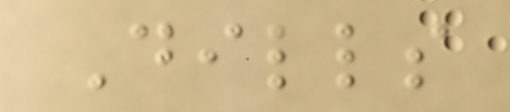Dills
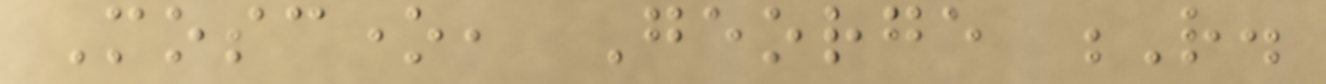Moscone, George R.
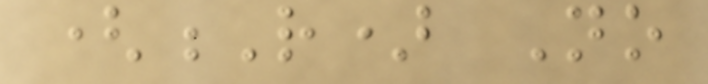(R) No
